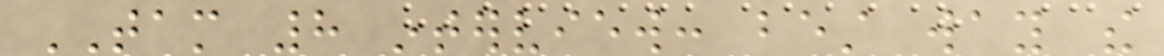TAM 8 interview: best way the
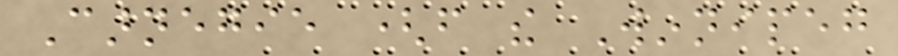Carnegie (from the Winnipeg
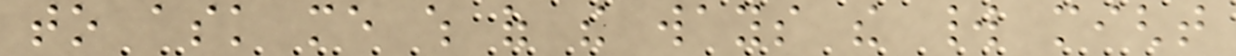to ask me which of the ways the world might
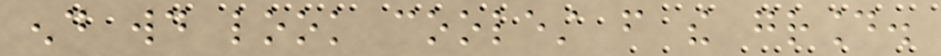end would look coolest from the ground.
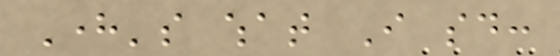Here's what I said:
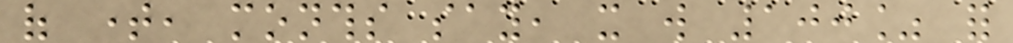of time, months say, it will 100% for
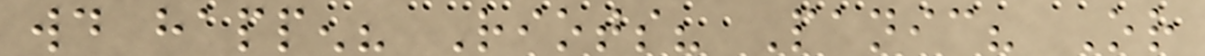would happen? Riots? Panic? Or
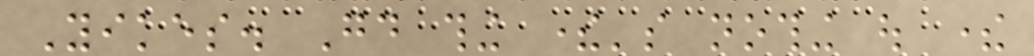Yikes. Good thing there's nothing out there
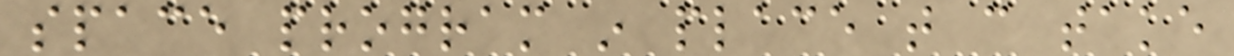space program in place that can take
